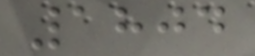1804
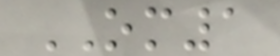OM1
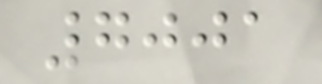7001
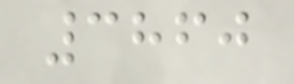3860
